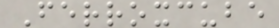Ferroxcube
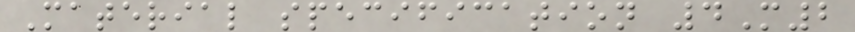Material specification 4M2
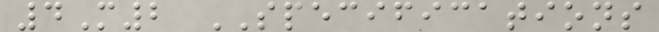4M2 SPECIFICATIONS
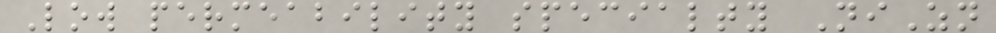Low permeability specialty NiZn
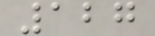127
